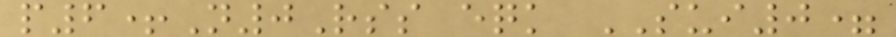p6+N0Rss eqk SUI0=
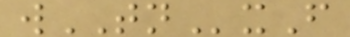wTNxF
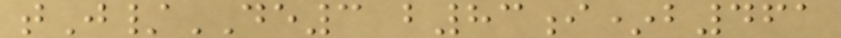tJ/DE3 b83i*b461
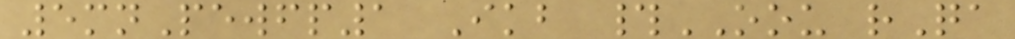5mnPewfp1 Ikb #OOU rQa
